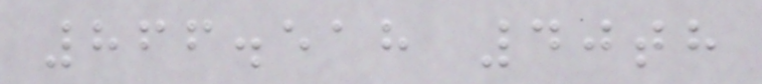866.518 40th
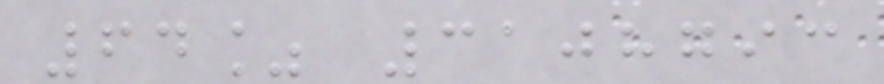64% 3108793
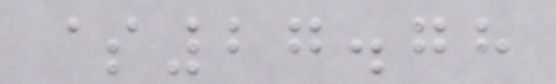$27.78
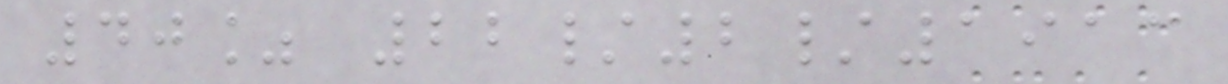40% 22/2/1913
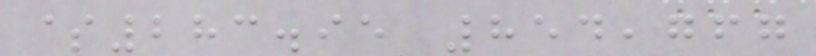$283.95 854,767
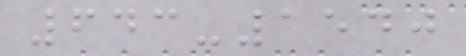643-1540
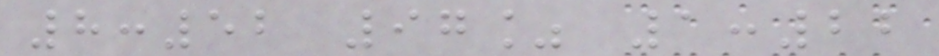8:52 97% 1:22
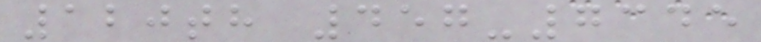120th 457-7345
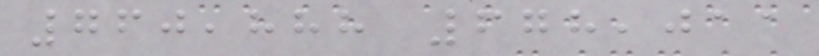760,888 678,011
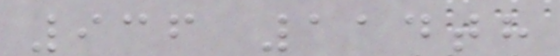936 114th
